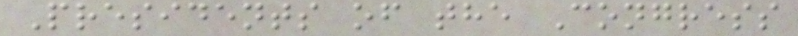Presidents of the Congress
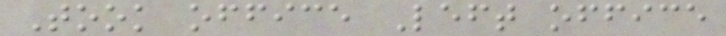Took office Left office
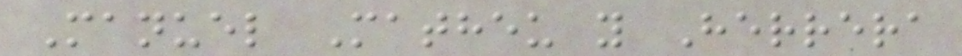Manuel Matheu y Herrera
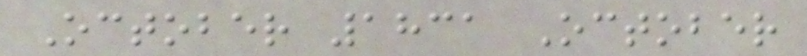October 1831 October
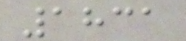1831
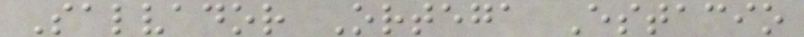Salvador Ortega Estacio
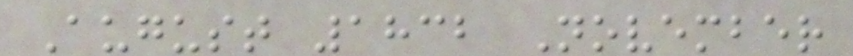August 1832 November
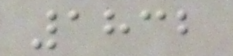1832
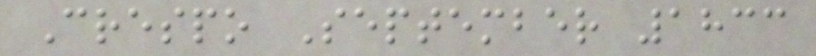Crespo September 1833
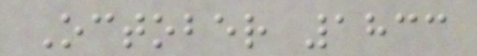October 1833
